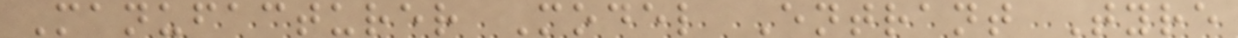Manufacturer Model Entrant Tyre
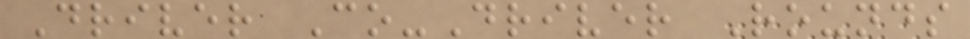Driver Co-Driver Rounds
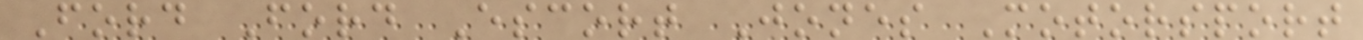Ford Ford Escort Jones Motorsport
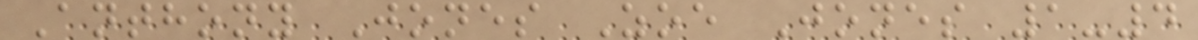Anthony Jones Zoe Jones 1-4
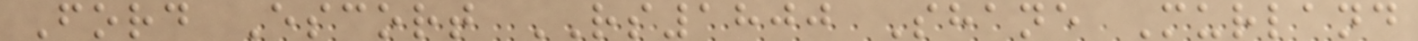Ford Escort RS1800 Shane Murland
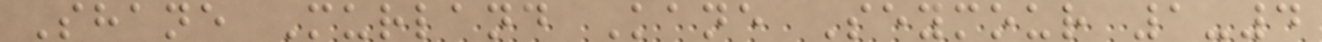Shane Murland Kane Seymour 1-4
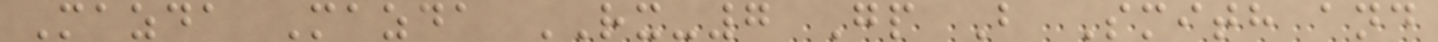Mazda Mazda RX-7 Gp B Smith and
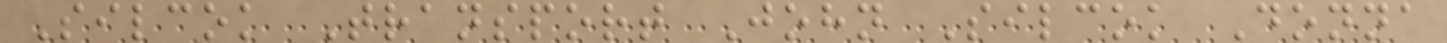Silcok Transport John Silcok Donna
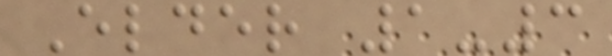Elder 1-3
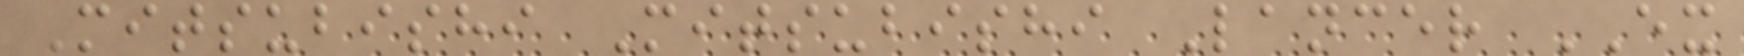Mitsubishi Mitsubishi Lancer EX
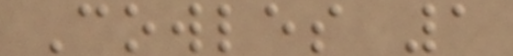Cowles 1
